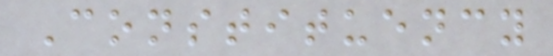Constituency
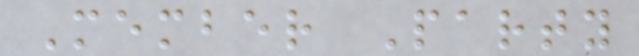Member Party
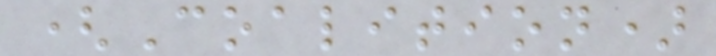(Coalition)
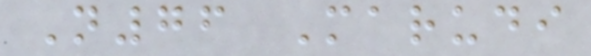N76 Marudi
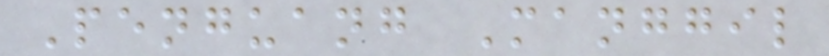Penguang Manggil
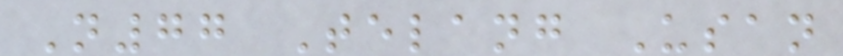N77 Telang Usan
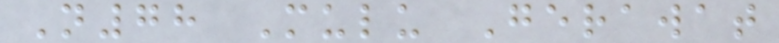N78 Mulu Gerawat
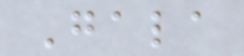Gala
